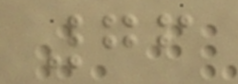76
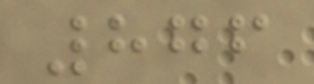876
